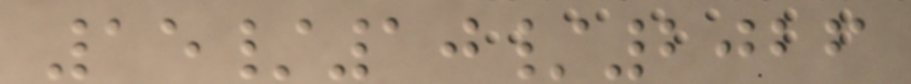15/10/2026
